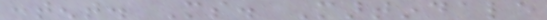content. Ms. Martindale
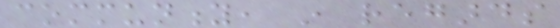community, in regards
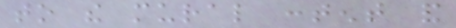to the mural content and
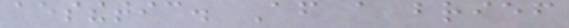aesthetic. After a brief
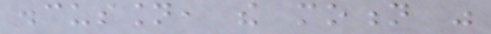discussion, the motion was
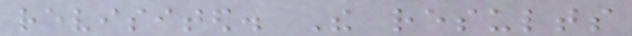revisited. The results
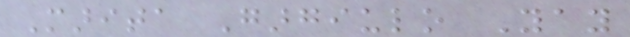Marita Gargiulo Yay
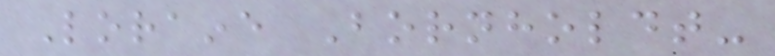Loraine Bornholdt-
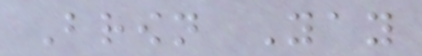Brown Yay
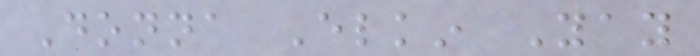Donna Elkin Yay
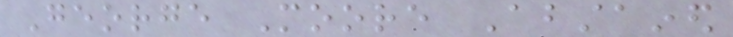George Moore Abstained
